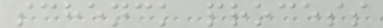schenck process
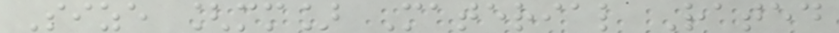Size [mm] Material Rated
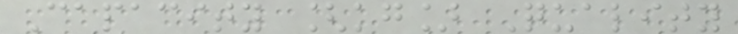Capacity [kg] Quality
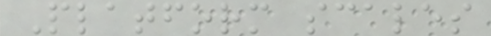Platform scales
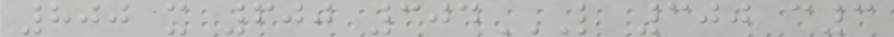800 x 600 304L 300 C3
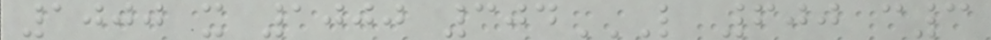1000 x 1000 304L 600 C3
